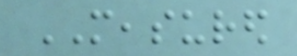MEASURED
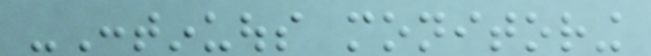-Continuous monitoring
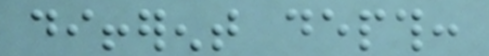different depth:
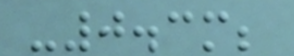-0.3m;
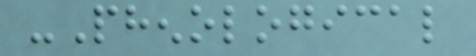-Phenological
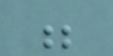;
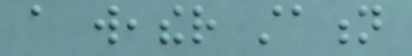a weather station
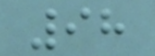98
